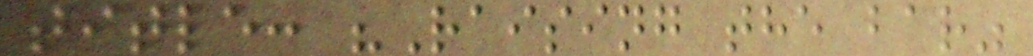title: "Raising the bar"
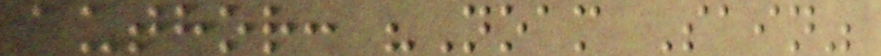author: "Noam Sain"
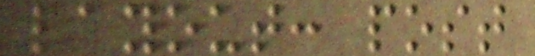layout: post
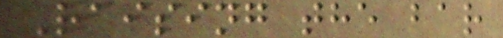Raising the bar
